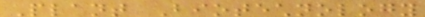Plant Biotechnology
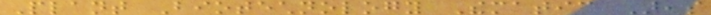Plant Biotechnology Thematic Areas
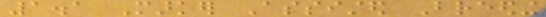1.1 Marker Assisted Breeding
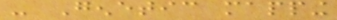- Genetic mapping
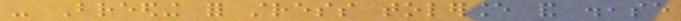- Breeding for stress tolerance and disease
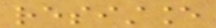resistance
